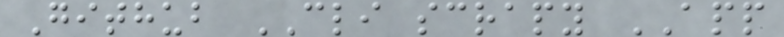Github CLI scrapy APP
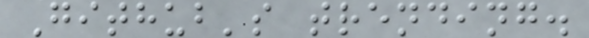Github's trending.
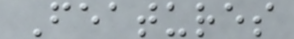Features
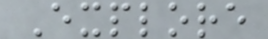Explore
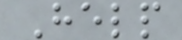Help
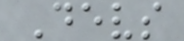Devs
